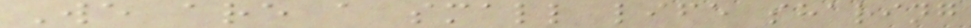We are a small life sharing
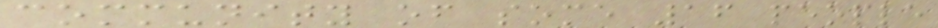community of some 16 people
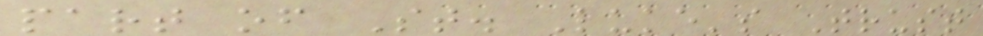part of St. Luke's Trust
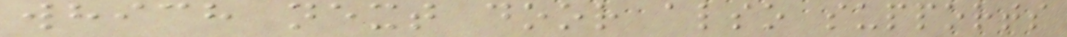which next door also supports
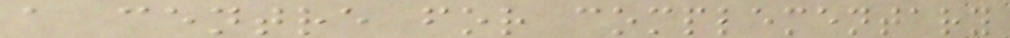a centre for complementary
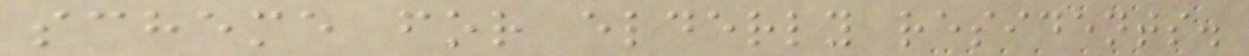scheme for elderly residents.
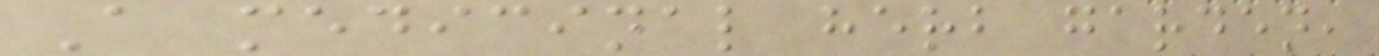A medicinal herb garden,
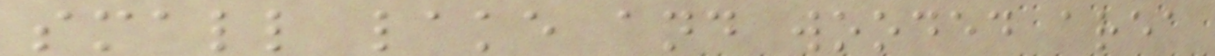small lake and wooded area
